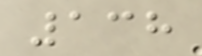138
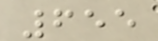655
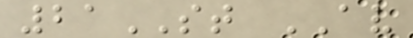21ST AV
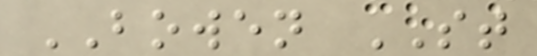BOWEN ST
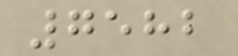7582
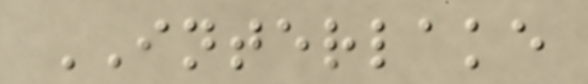INTERLAKE
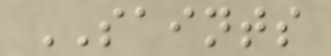SAINTS
